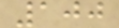100
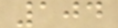104
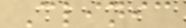Clinic
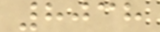8038
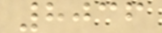8036
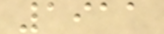1911
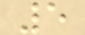5
